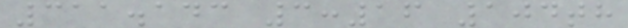311.143 3:16 104th
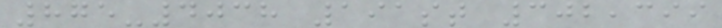875-4038 191st 302,399
